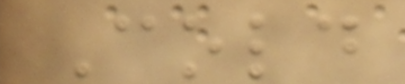Cold
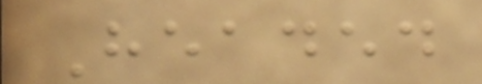Headed
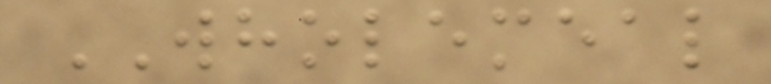WHOLEMEAL
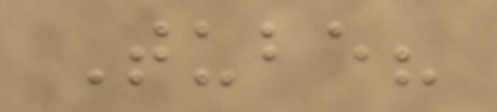Tube?
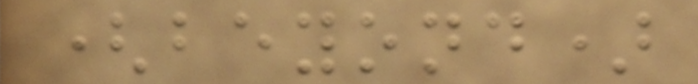(beyond)
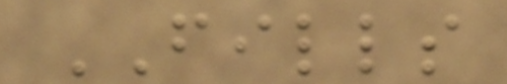FILLS
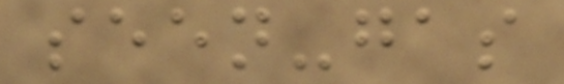seen-gas
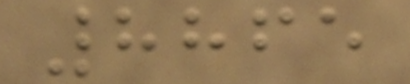8865
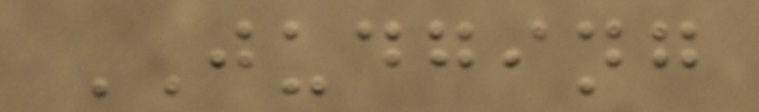JUDGING
